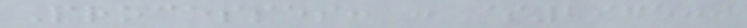Processes: : $297500
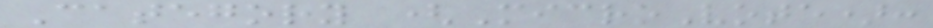Category (MicroVote):
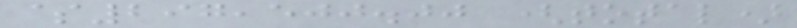$297,500.00 (total)
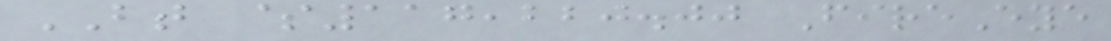BT $117,220.00 FireEye
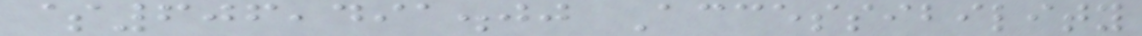$606,491.00 Accessibility
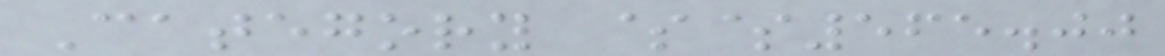Category $$565.00
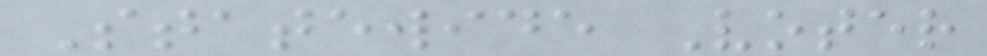Statewide Voter
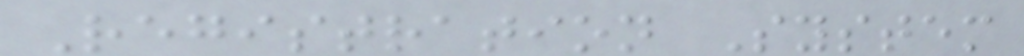Registration System
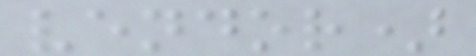vendor)
